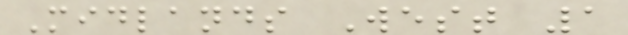Midlands West 1
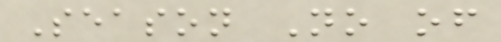Season No of
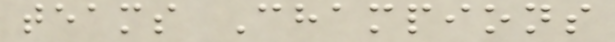teams Champions
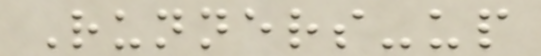Runners-up
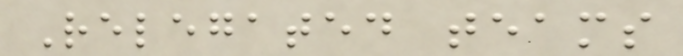Relegated teams
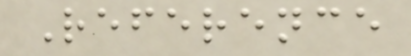Reference
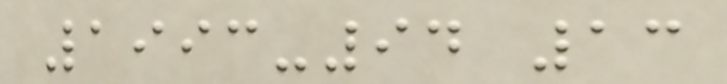1993-94 13
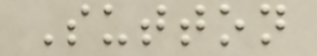Sutton
